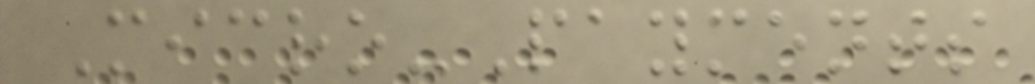Micro-Payments
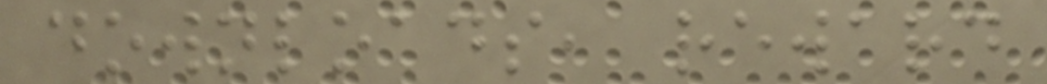downloads, reward
